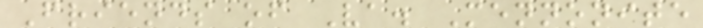Friends of Va. Mennonite
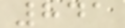841
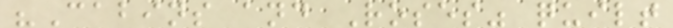"Cabins and Roses" quilt
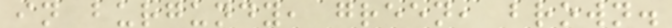in burgundy, green, brown.
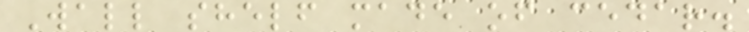Wall shelf made of cedar.
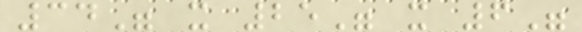34" x 25" x 6"
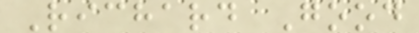Richard Good
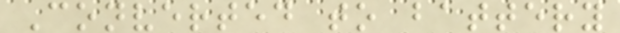Converted to battery
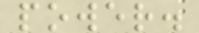power.
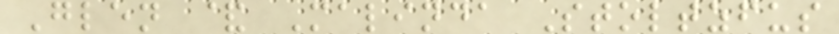Glen & Malinda Stoltzfus
